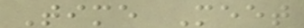Time Meet
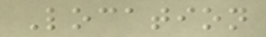Location
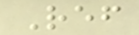Ref
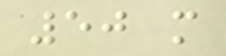50 m
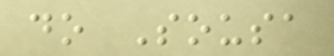do Sousa
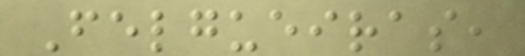Felgueiras,
